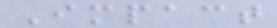Impact
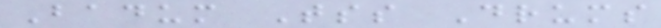Badum Tss Drums
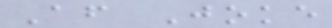After Joke
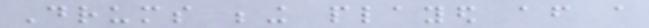Drums being played after a
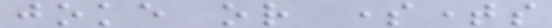joke or sometimes
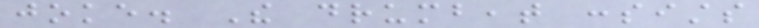joke. The drumbeat consists
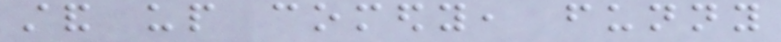stand up comedy, funny
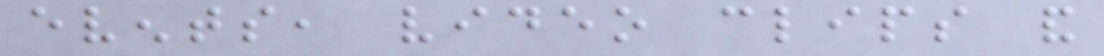events, video clips and
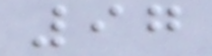97
